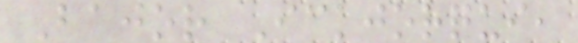Bajor Ickjorqui,
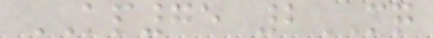KP75 2MQ
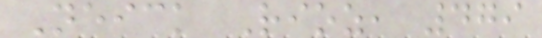Neick Rioz, 479
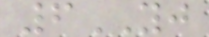6YJ
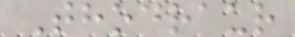Thodraur
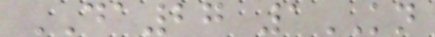DA27 1KN
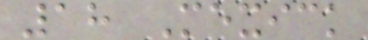18 Mexick
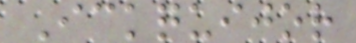Ickquijor
